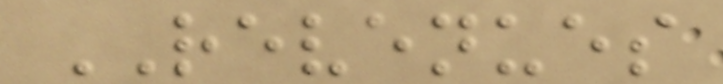REVENUES
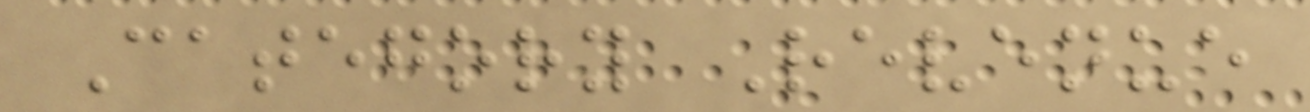Category Revenue
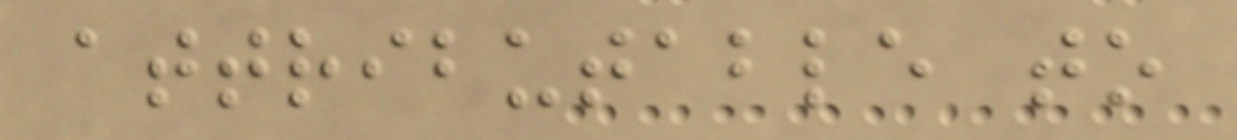attributable to
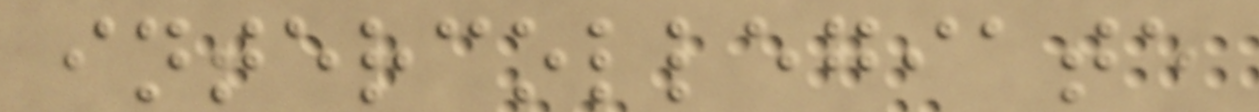intercollegiate
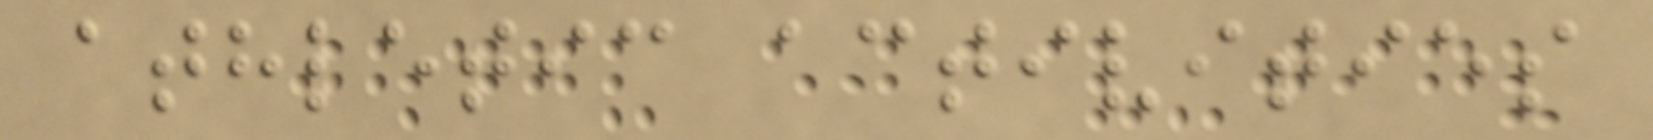athletic activities
